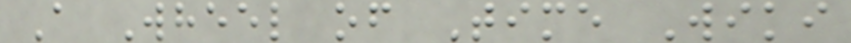A Wheel of Time Wiki
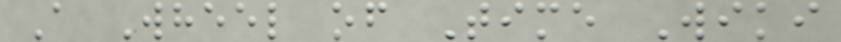A Wheel of Time Wiki
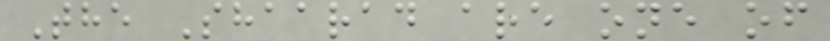The Shaarad are one of
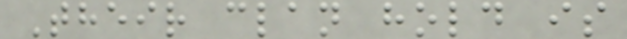Their clan hold is
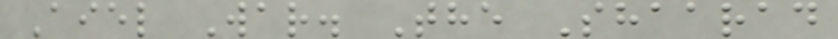Aiel War. The Shaarad
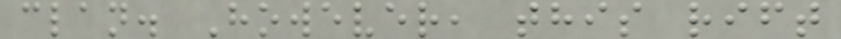clan. However, this rift
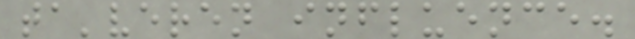ta'veren influence.
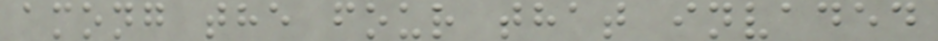among the four that invaded
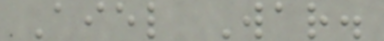Aiel War.
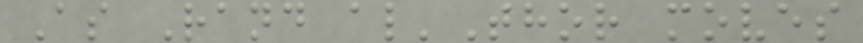As Rand al'Thor moves
